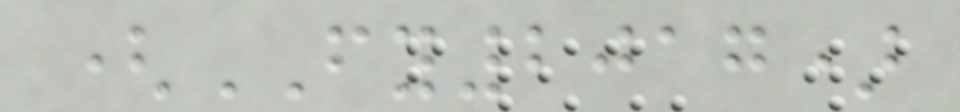(FY2017)
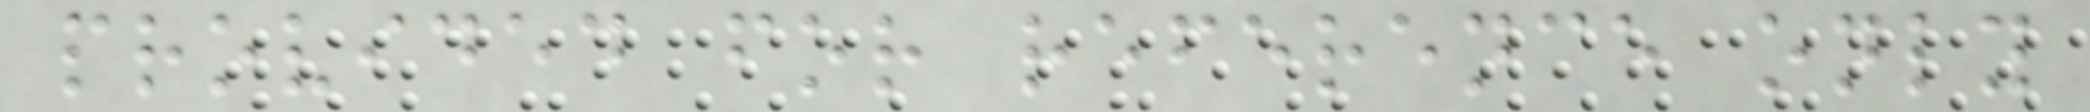provided for reference only
